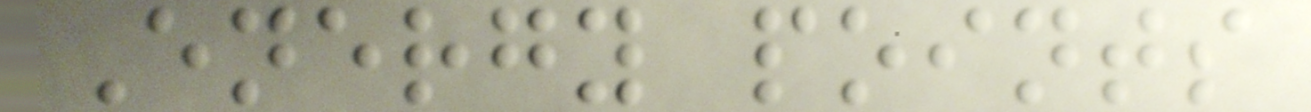Energy points
